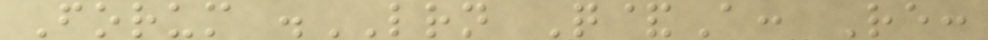Forum .LRN Q&A: Re:
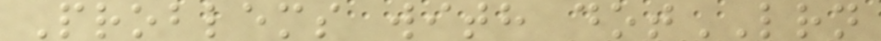Problems with dotLRN
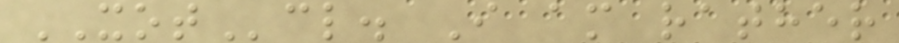XOTcl. I am rather
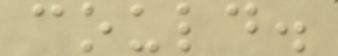could.
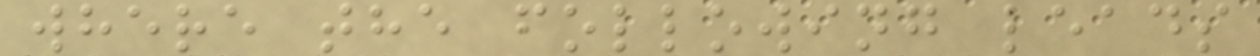where the following leads
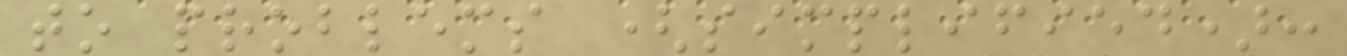to problems (simplified):
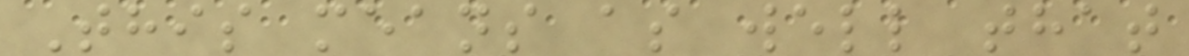This means as well that
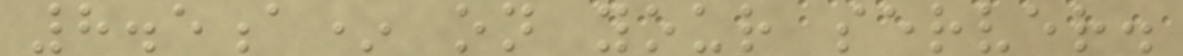8.5a* on your server.
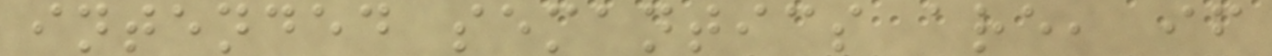intended semantics are, if
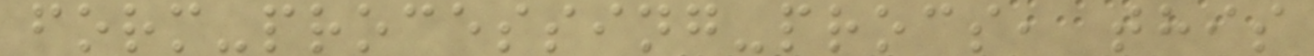form-processing-procs, this
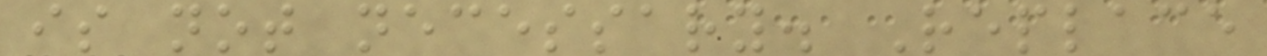is not necessary. Replace
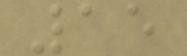15
